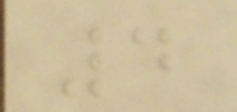4
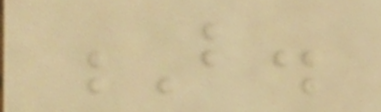B.
